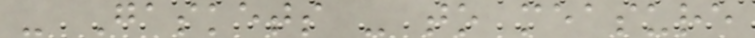- Gaskets - to measure
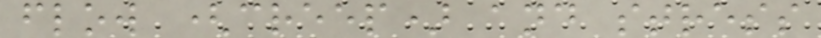flow (creep) and stress
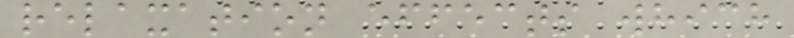relaxation effects which
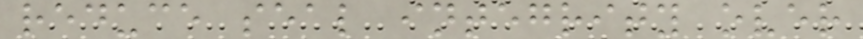reduce seal integrity over
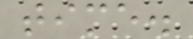time.
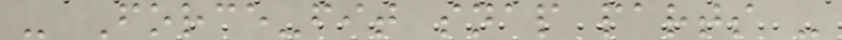- Force-fit snap parts -
